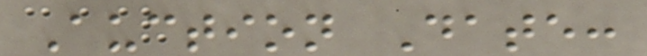Auction Date:
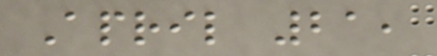April 21,
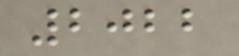2022
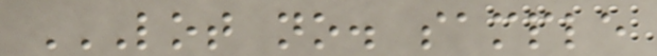LOT NO. SAMPLE
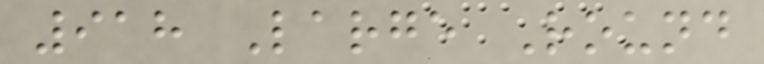918 Large Round
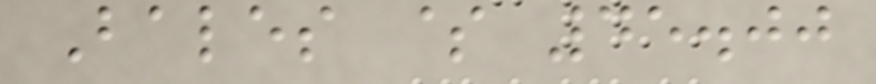Bales $ 45.00
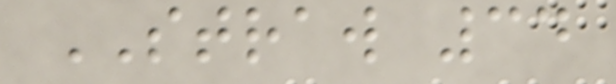STRAW 34
